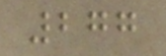277
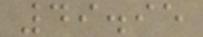49.95
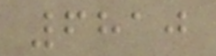6810
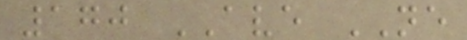170 AVE NE
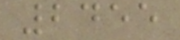2455
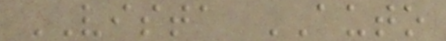VISTA AUTO
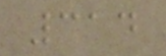314
